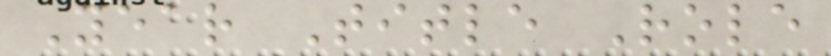Year Title Role
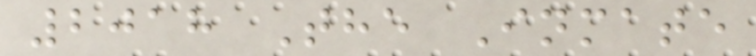2018 The Inmate
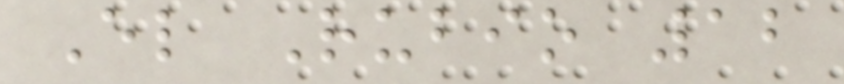El Rubio 12
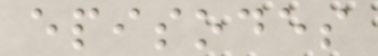episodes
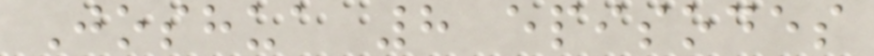Joshua 8 episodes
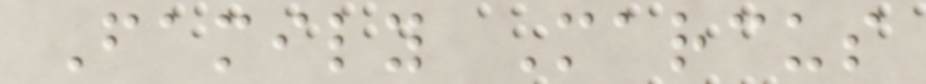Family Marcus
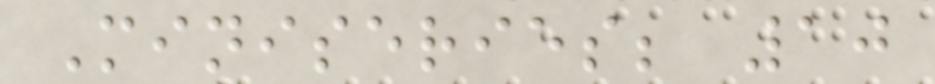Miniseries; 10
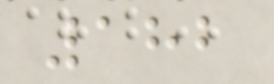182
